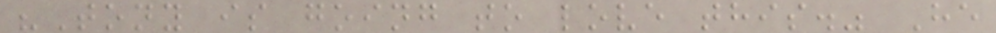"Tony is going to love this." He
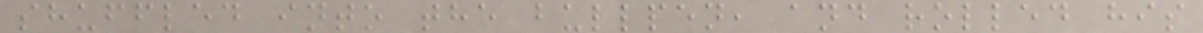shuffled into the bullpen, and rolled his
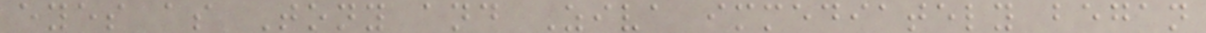eyes as Tony and Ziva immediately began
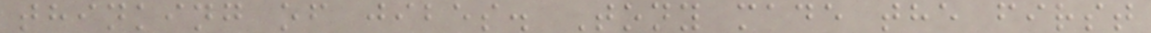thinking of jibes. Tony made the first
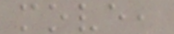move,
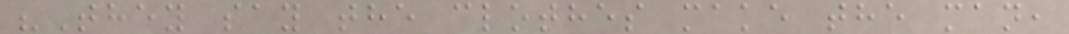"They say the clothes make the man,
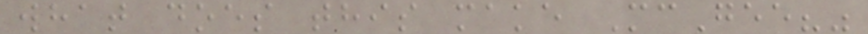what does this make McGee?"
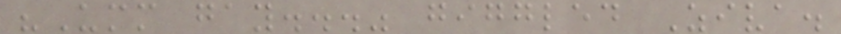"Umm gay..." giggled Ziva.
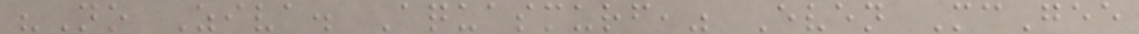"No Ziva. Aquasmurf," Even McGee
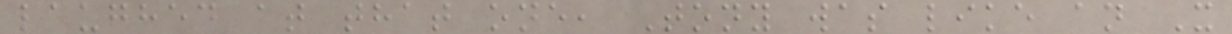laughed at that one, Tony was like an X
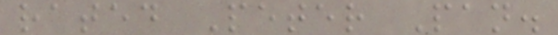rated Peter Pan.
